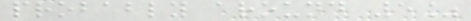probably around 5%
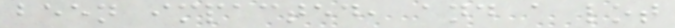been impacted, and a lot
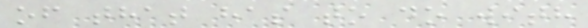of that has to do with
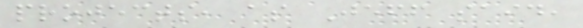projects, as Jeff said,
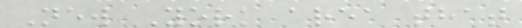New York area that
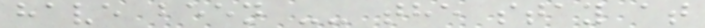have been -- the stay at
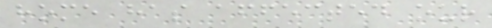home has affected our
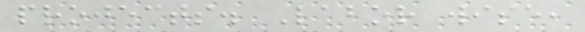projects. Labor wise,
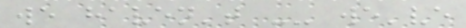we haven't -- we've
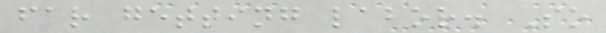far getting labor. So
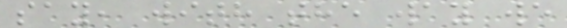say, with the way we
